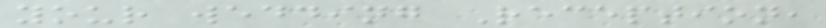your wedding Reception,
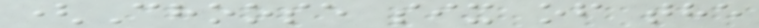(Choose six of the
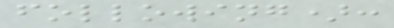following):
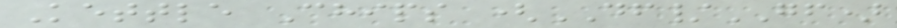Kettle Chips (DF/GF)
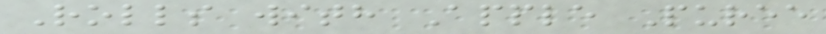Rolls with Apple Puree
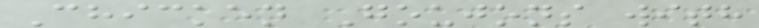Chicken Goujons with
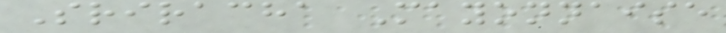Sriracha Mayonnaise
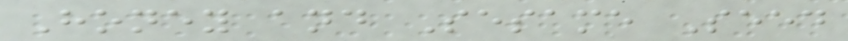Honey and Sesame Seed
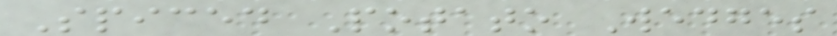Spiced Potato Wedges
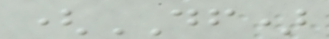(DF)
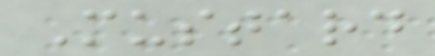Mustard
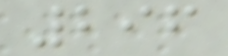296
